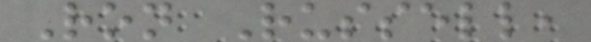Ron Russell,
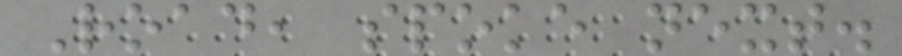Road, spoke next.
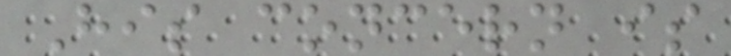His concern is
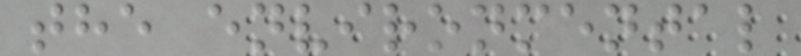the environmental
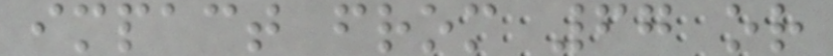impact from 67 or
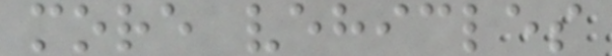more vehicles
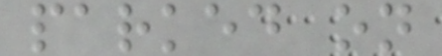parked on
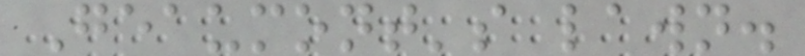Geaumont's lawn.
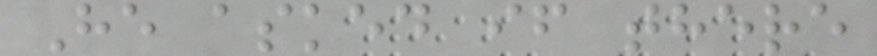He asked if there
